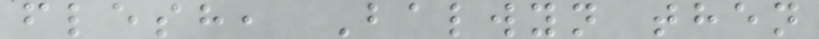flesh, Balwyn then
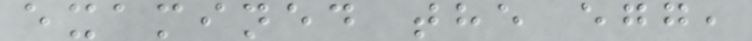examined the egg,
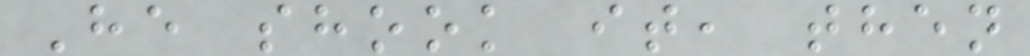He shook it, then
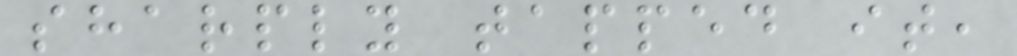sharply tapped it,
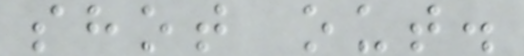shot out.
